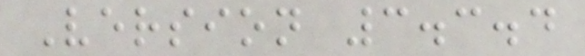Version 3.3.4
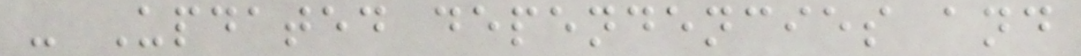- Updated dependencies and
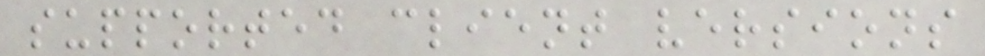supported client versions
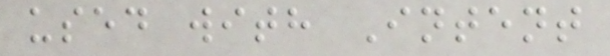used with Intent
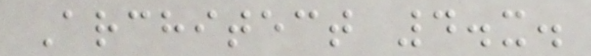Architect 4.x.
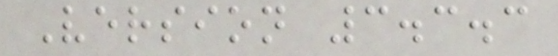Version 3.3.3
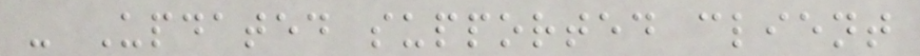- Updated supported client
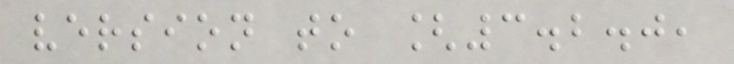version to [3.2.0,
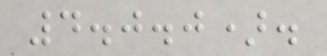4.0.0).
